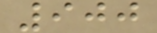900
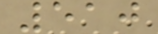510
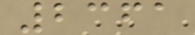2361
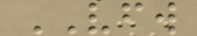VFW
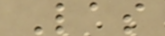Las
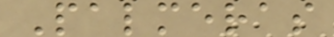Palmeras
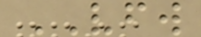VFW
